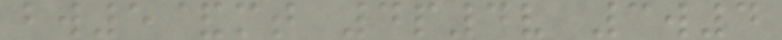bw5&mt 4p4v 3w4
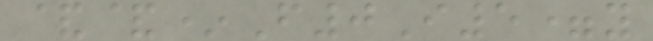&&*F0I5=y
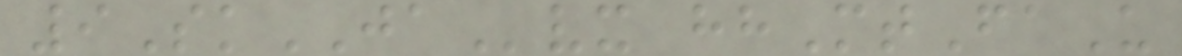9SkJAvx hhMtFaU
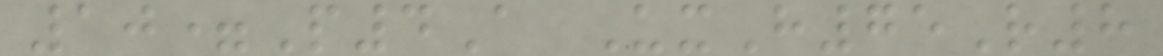10=P4A UxH75R8
